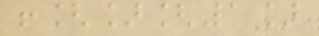![][1]
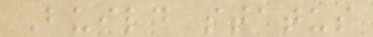Build status
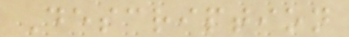Description
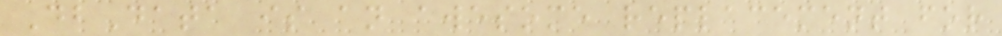DbData is an awesome replacement for
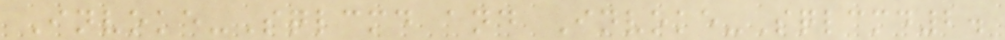Invoke-Sqlcmd and Invoke-Sqlcmd2.
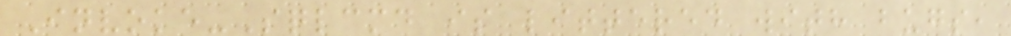Invoke-Sqlcmd is littered with bugs,
